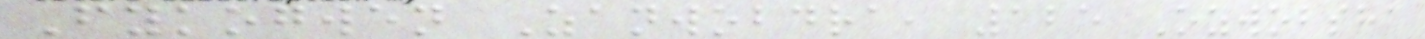Fykogwen Zanwobdra, 125 Ozwobsha
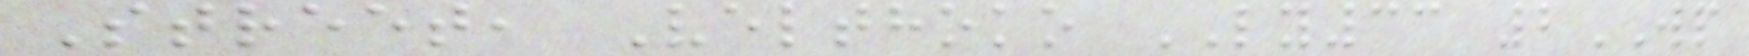Street, Velthoko LY33 2WP
